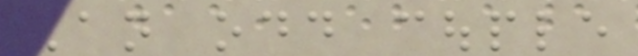An odd couple
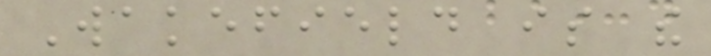Wakefield is the
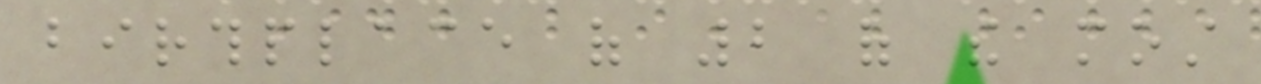birthplace of 2 of the most
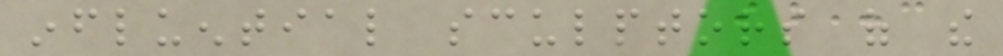influential sculptors of the
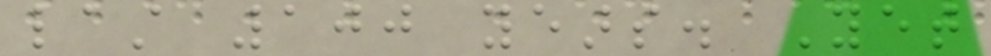last 100 years. Yet
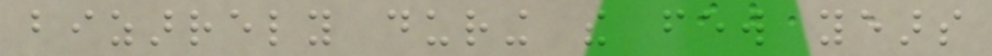bizarrely during the few years
